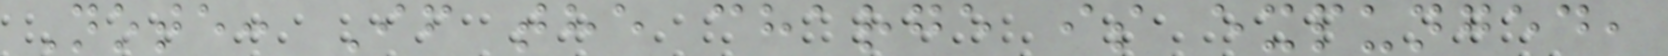Note: If the charge is expunged,
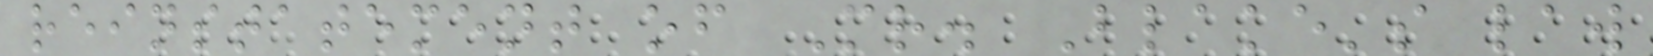reinstatement of Mr. Blake's law
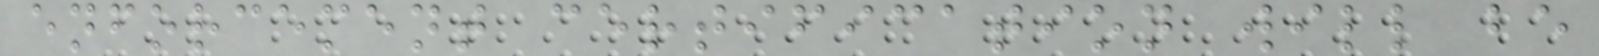enforcement certification will be
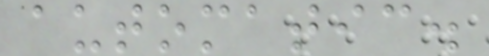automatic.
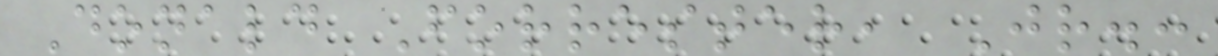Donald Forrester, Jr.:
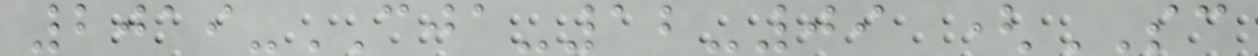2019-CJA-12-09 (SC
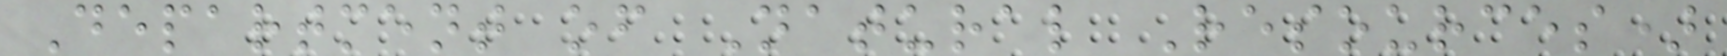Department of Natural Resources)
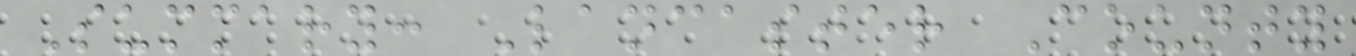Summary: Lancaster County
